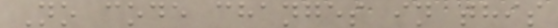No code changes in this
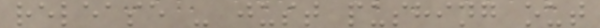release - just pushing out
